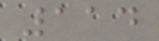114
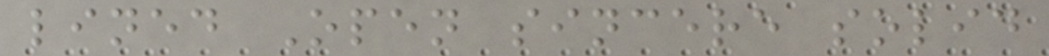lined Open sincere solid
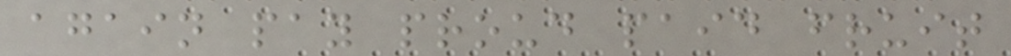again pay proud paid fruit
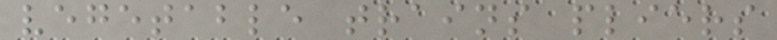vegetable trains pliers
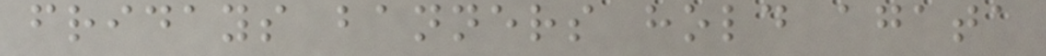fridays banners hold agata
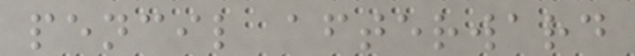pencil afterward
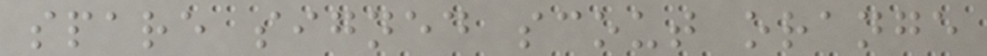spare signed scout orange
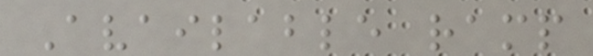Available ramp
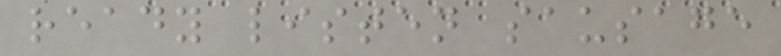ready listen sausage
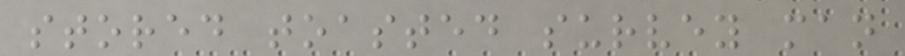stored toasted survey man
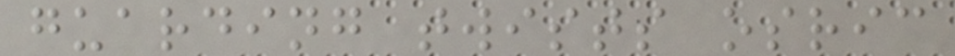guarding twists osric
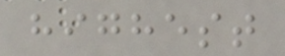highest
